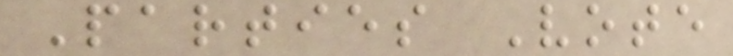Parties Vote
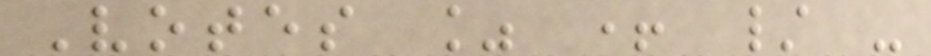Votes % + / -
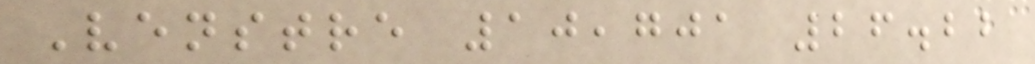Venstre 10,701 26.22
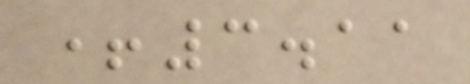+3.11
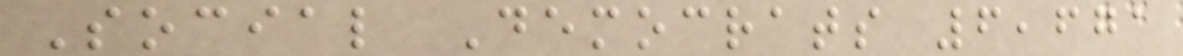Social Democrats 6,671
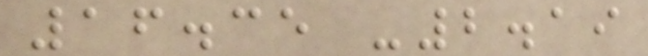16.35 -2.19
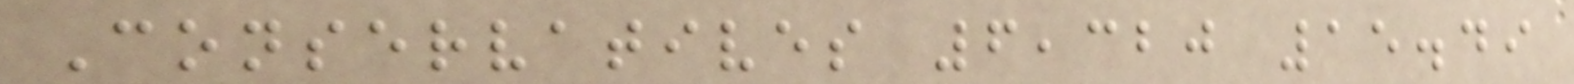Conservatives 6,320 15.49
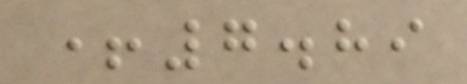+7.89
